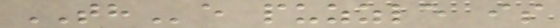THe puzzle is
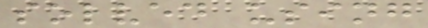solved using
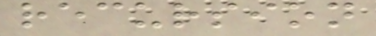recursion
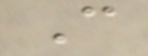C
